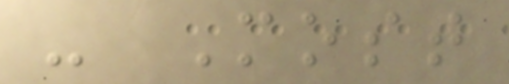- Most
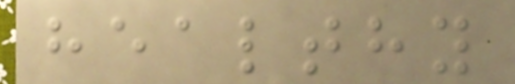healthy
